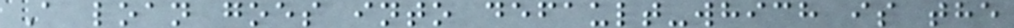A loan goes into default-which is the
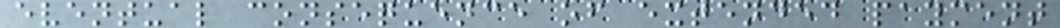eventual consequence of extended payment
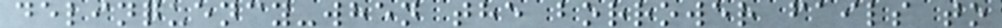delinquency-when the borrower fails to
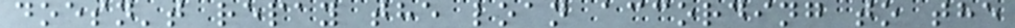doesn't repay the loan according to the
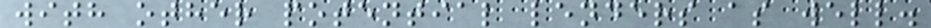with other potential lenders as well.
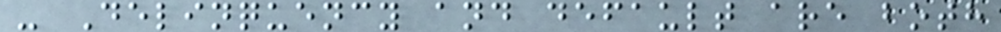- Delinquency and default are both
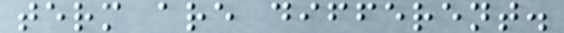term are different.
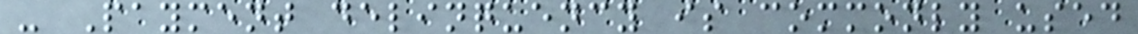- Payment delinquency is commonly used
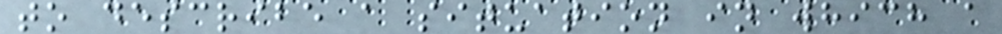to describe a situation in which a
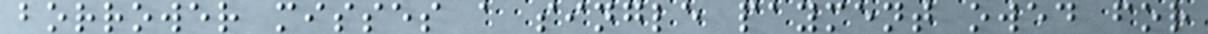borrower misses a single payment owed for
